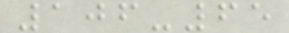106-65
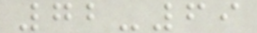72-69
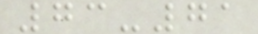73-71
